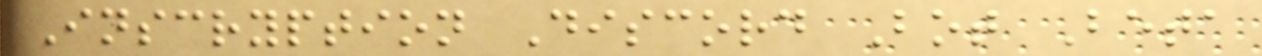Inscryption Discord Bot Beta
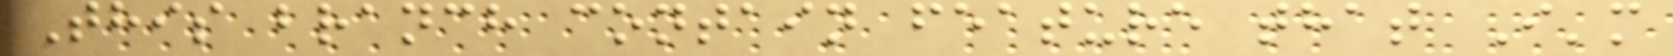This branch contain feature that I'm
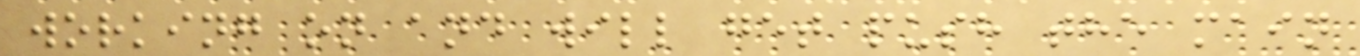working on and will get push the main
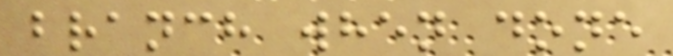branch when done
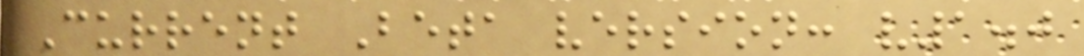Current Beta version: v1.0
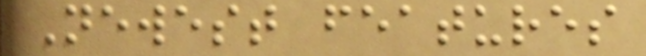Newest features
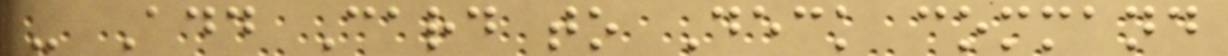- Add Card to Deck command
